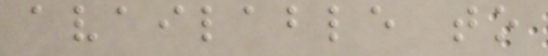available to
